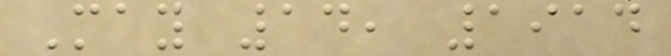May 14, 1914
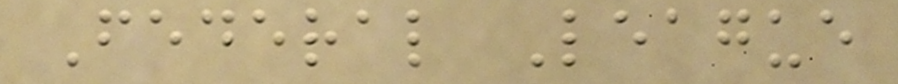Federal League
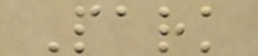Park
